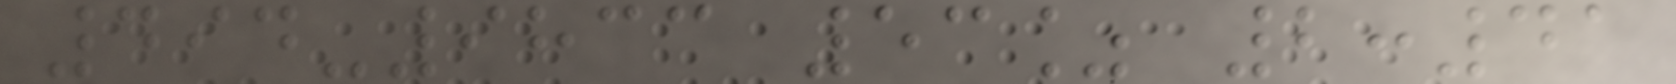494-9833 53% 2:41
